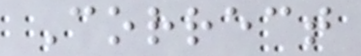Correct
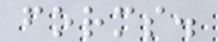forms.
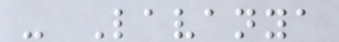- Lavanya
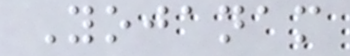Yojanam
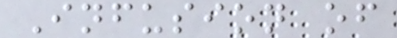Infusion of
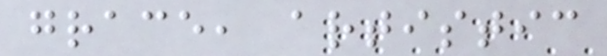grace, artistic
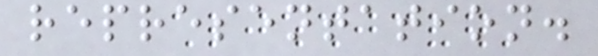representation.
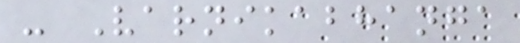- Varnikabhanga
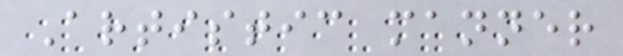Artistic manner
